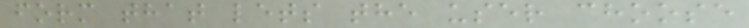form that lets the user choose
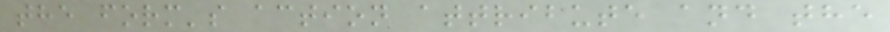the form's action attribute and the
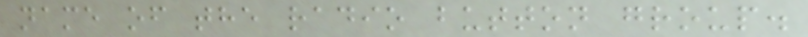name of the radio button group.
